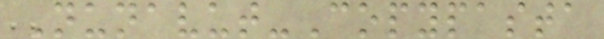Nunavut-Copypasta
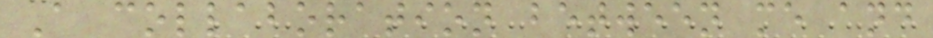A collaboration between me and
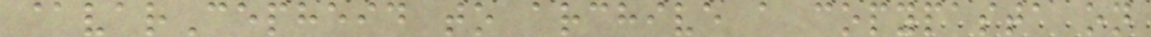@varCepheid to archive a copypasta on
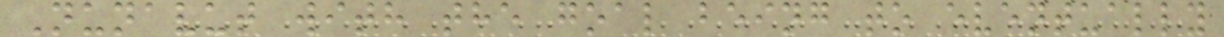Nunavut with the goal being to eventually
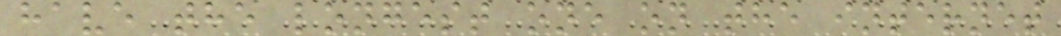have the longest one on the internet
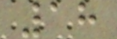18
